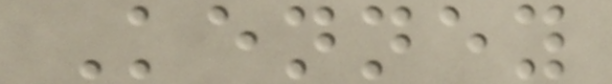Kenney
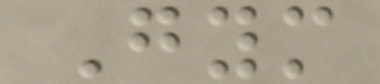Gym
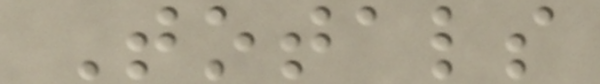Totals
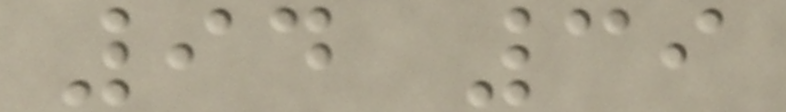94 39
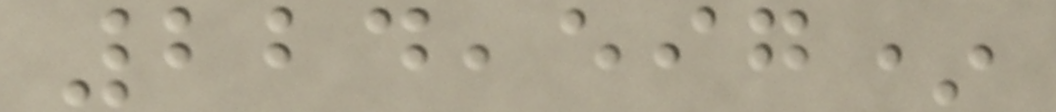224,597*
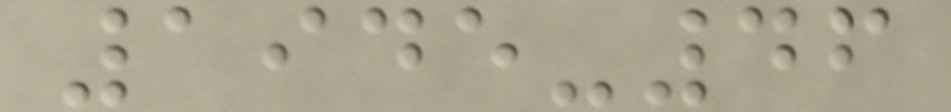1945-46
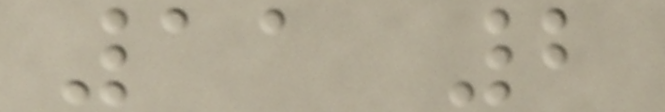11 2
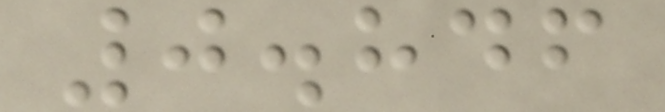0.846
